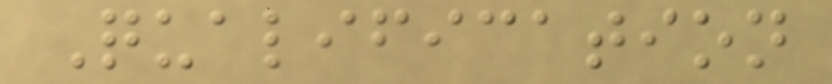Qualification
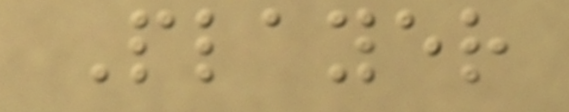Player
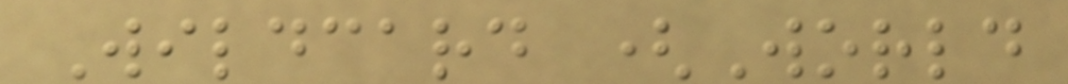Wildcard (World
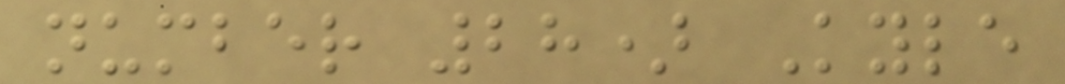number 28) Kyle
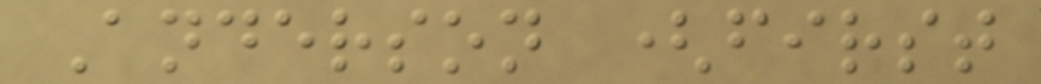Anderson (first
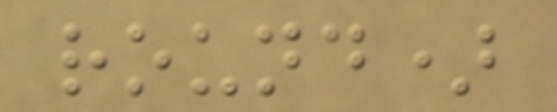round)
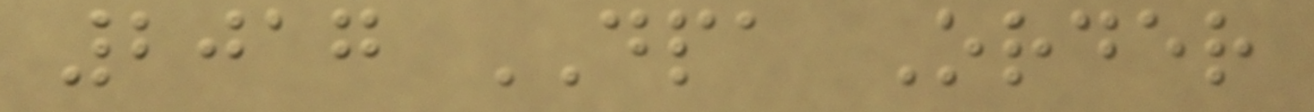2017 DPA Order
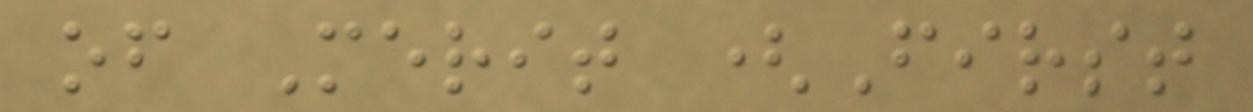of Merit (First
